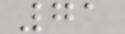71
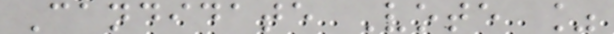Candidate Vote %
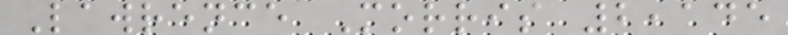Lawrence Morris 2,145
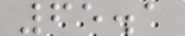65.1
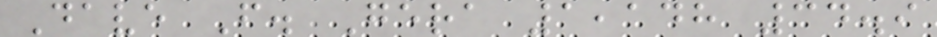Dave F. Gera 1,148 34.9
